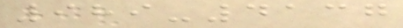989-4137
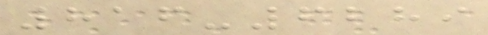816-6289
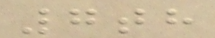7th
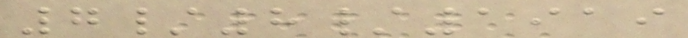7/8/1919
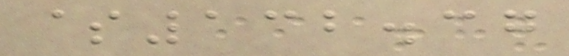$132.37
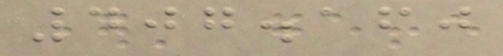407.160
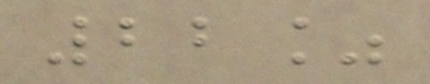22%
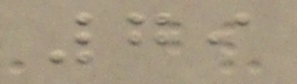79
